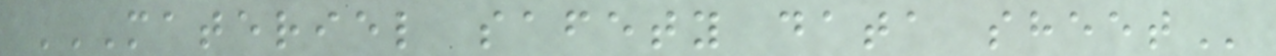MATERIEL SAFETY DATA SHEET
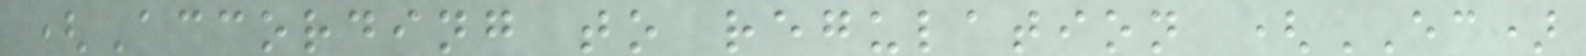(According to regulation (EC)
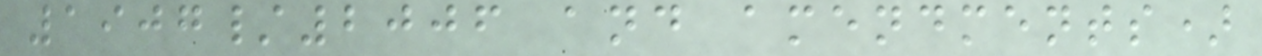1907/2006 and amendments)
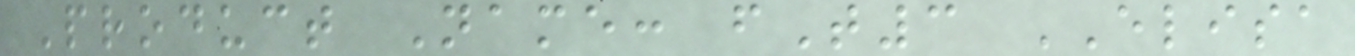Product Name: fT3 ELISA
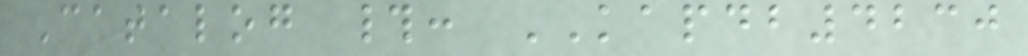Catalog #: KAPDB4230
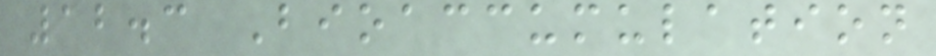12.3 Bioaccumulation
